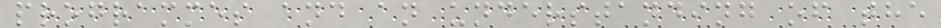programmes and an understanding of the
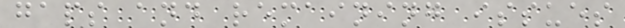gaps and remaining issues
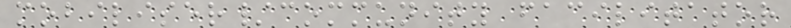mobiliser/community facilitator
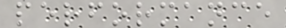performance
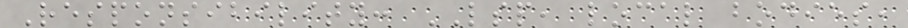Responsibility: LSP, local bodies,
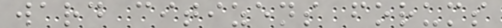ward citizens forums
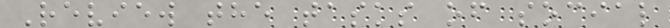Review the tasks of social
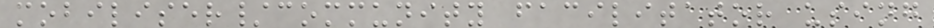mobiliser/community facilitator using
